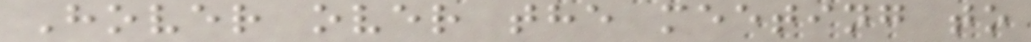Hover over the meeting to
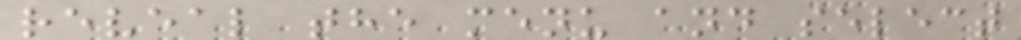reveal the menu and select
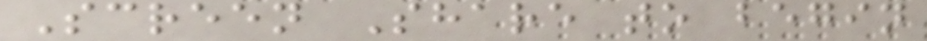Screen Share to begin
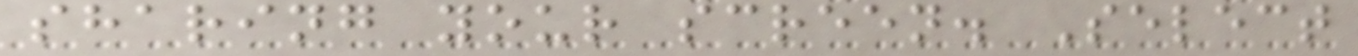sharing your screen. Select
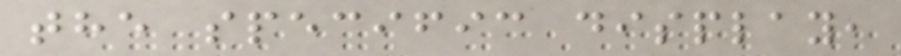the specific display,
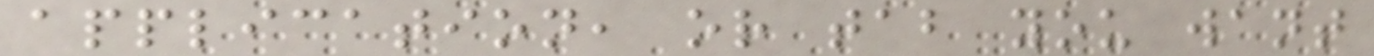application, or tab you want
